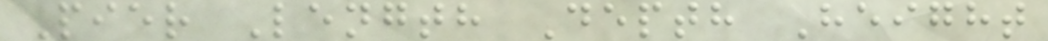Pier Length Depth Height
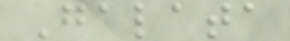Galata
